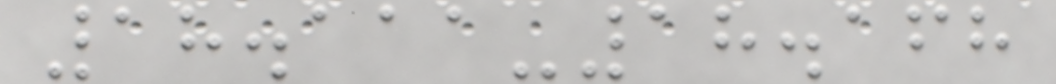18.111-18.168
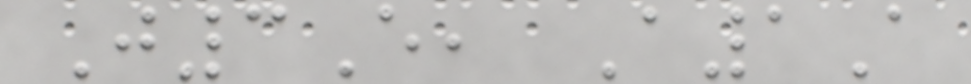J3E, A1A
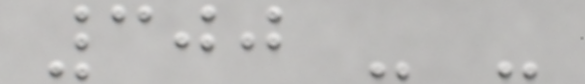300 - -
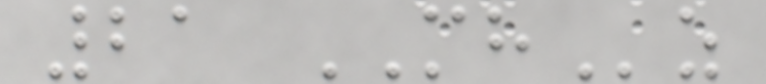21 MHz
